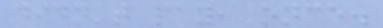didn't pay, once.
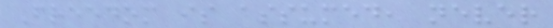Freedom is assumed, never
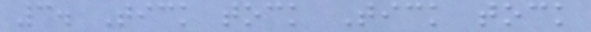3. Tick tock Tick tock
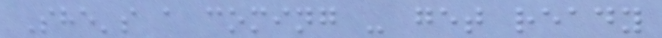She's a coming - get ready
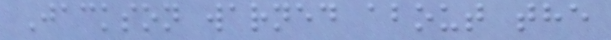Jackson warned about the
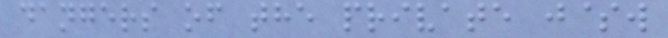dangers of the private j$w
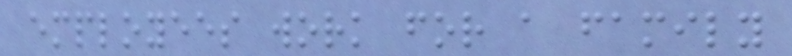employees work for a family
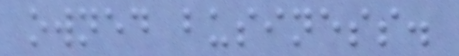owned business.
